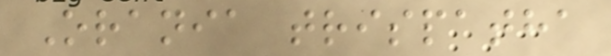Orania trispatha
